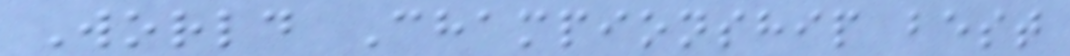World Championship best
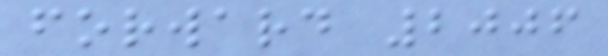forward 2006
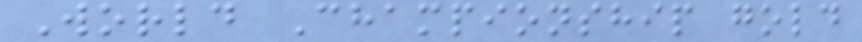World Championship gold
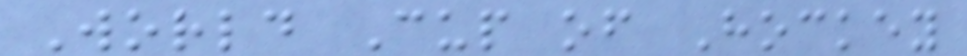World Cup of Hockey
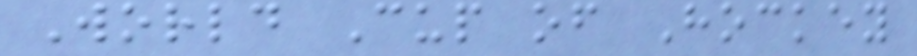World Cup of Hockey
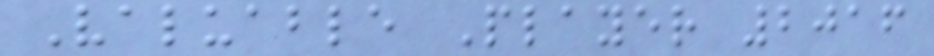Valuable Player 2016
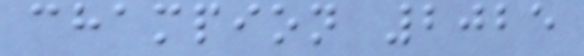champion 2025
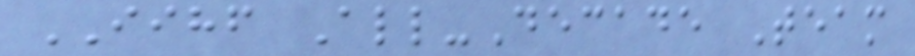IIHF All-Decade Team
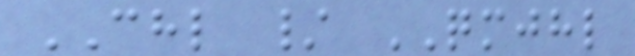CHL / QMJHL
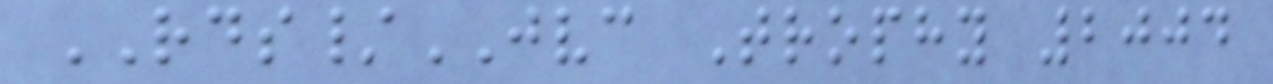RDS/JVC Trophy 2004
